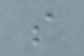s
